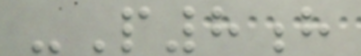-P8h
